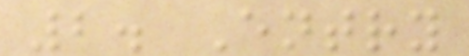2. Entry
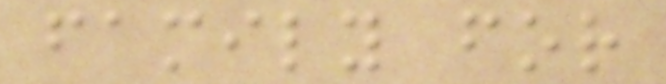family for
